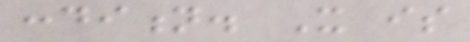condition. It is
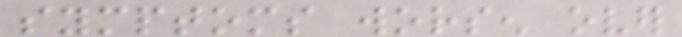symptoms worsen over
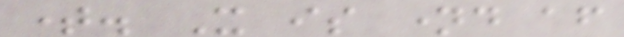time. It is named after
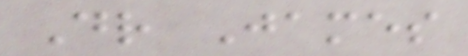Dr James
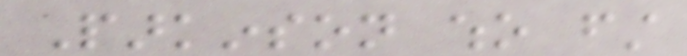Parkinson who first
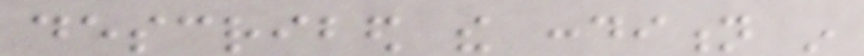described the condition in
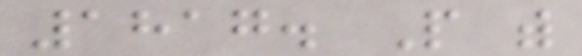1817. People with
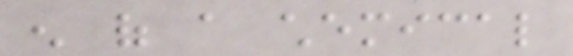enough of a chemical
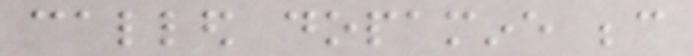called dopamine because
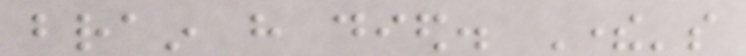brain have died. There's
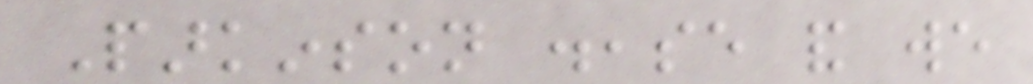Parkinson disease and we
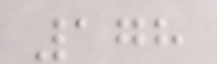178
